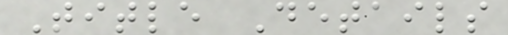Title Details
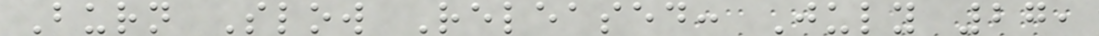Burn Slow Released: July 27,
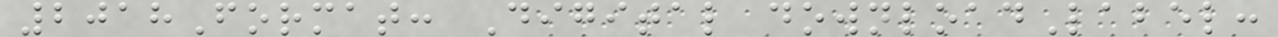2018Format: Digital downloadLabel:
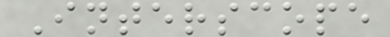Interscope
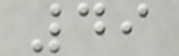49
